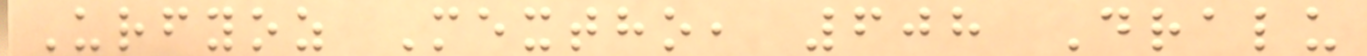Urfyoz Mextho, 608 Dralu
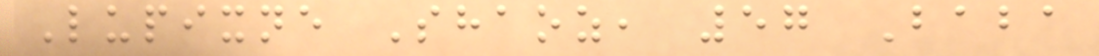Lupixne Shaoz, 57 Baba
